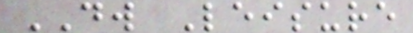DW Leisure
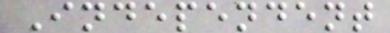Independent
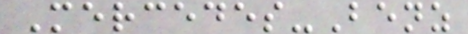Mercedes-Benz
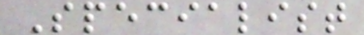Specialist
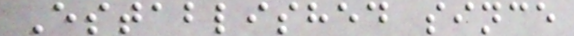Established since
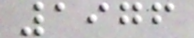1976
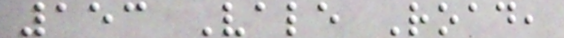153 Vale Road,
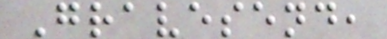Gravesend,
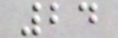24
